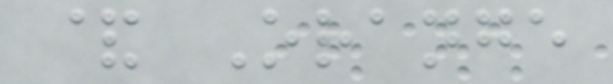& Orange
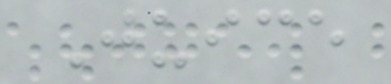Juice
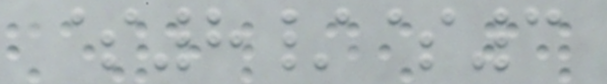$8/$3
